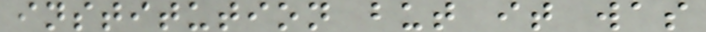institution but it was
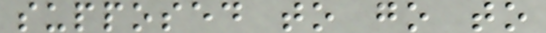supposed to go to
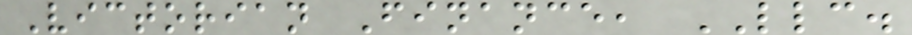Victorian Finance, LLC.
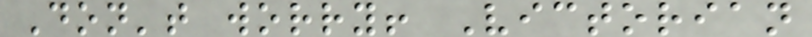Don't worry! Victorian
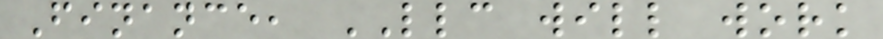Finance, LLC will work
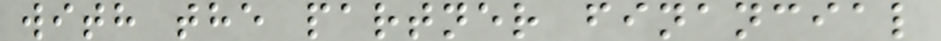with the partner financial
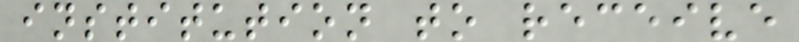institution to receive
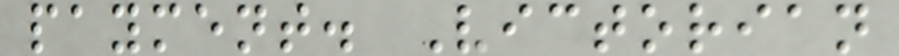payment. Victorian
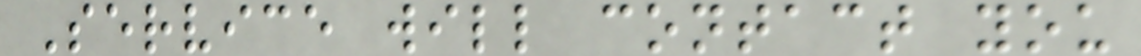Service will contact you
